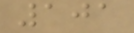101
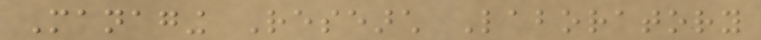Managing Research Laboratory
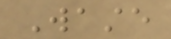Waste
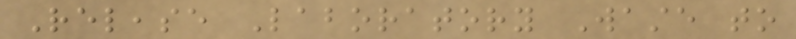Release Laboratory Waste to
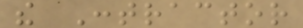the Contractor
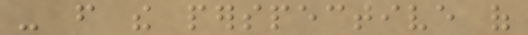- from the perspective of
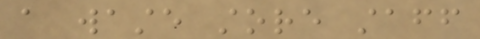a waste store staff
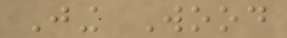Jing Wood
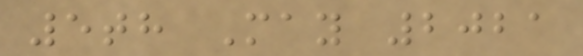5th May 2021
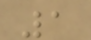1
